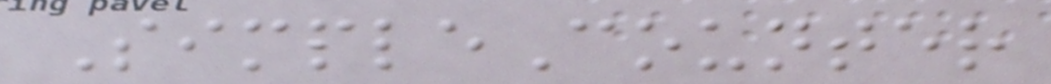SimpleCounter
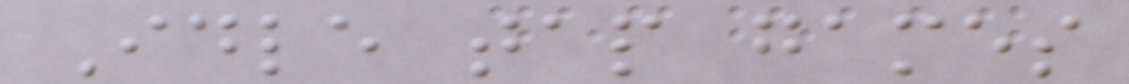Idle tap games
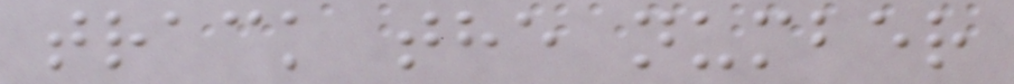track the number
